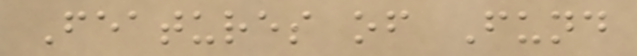Features of Fund
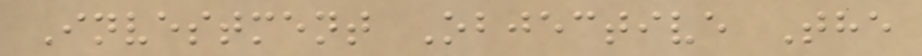Investment Objective The
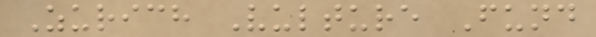Zurich Vulture Fund
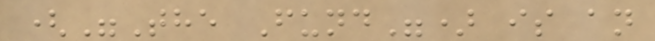("The Fund") is an
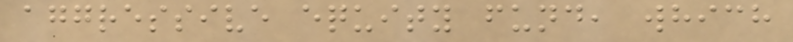aggressive equity fund, which
